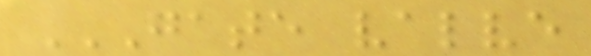GATE VALVE
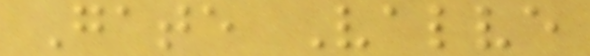Gate Valve
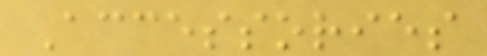Accessories
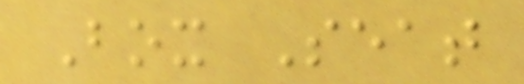Box Seat
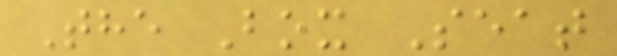The Box Seat
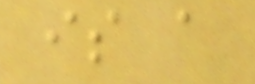is a
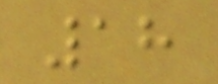18
